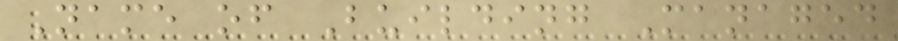Name of Building Managed
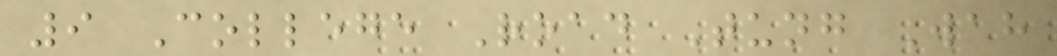9 College Road Tung Wah
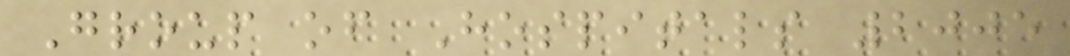Group of Hospitals 2005
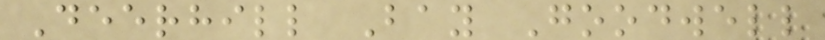Deerhill Bay Goodwell
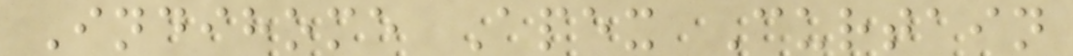Indihome Apex Curtain
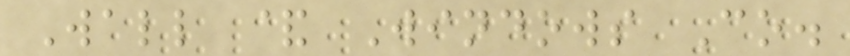Wall & Windows Co.
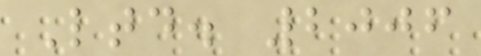Ltd. 2006
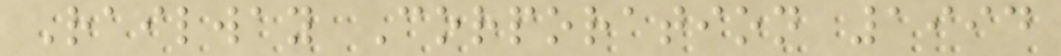Railway Corporation 1994
